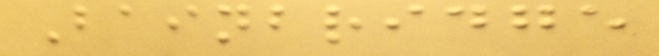Bainbridge
